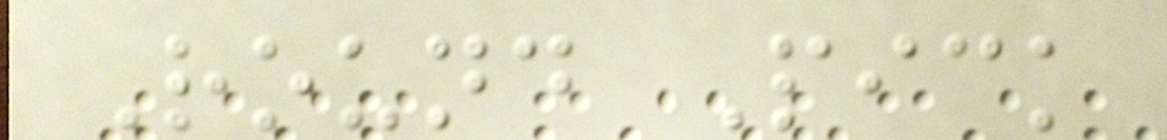Round Pick
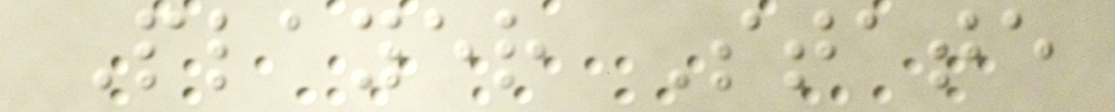Player State
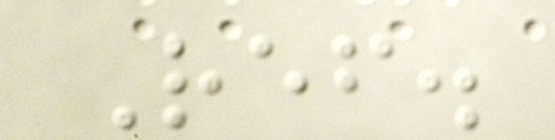Ref.
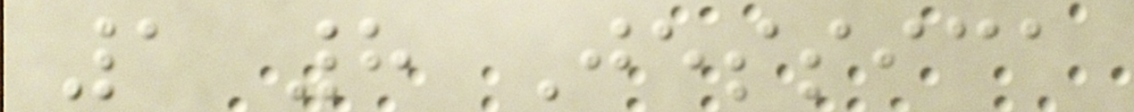1 8 Jessica
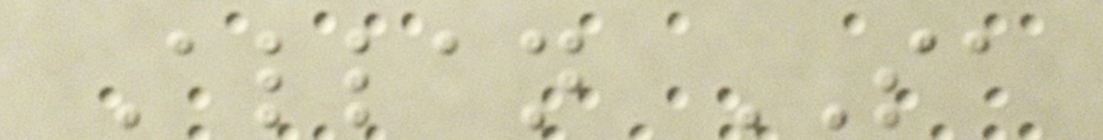Allan SA
